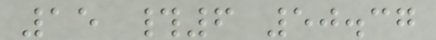15 #6 50.37
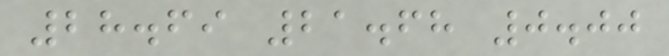28.69 21.68 0.00
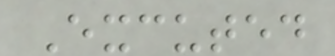Excuted
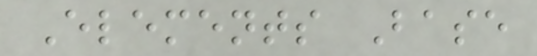Elements Base
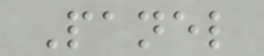Panel
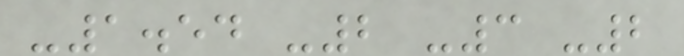-1.54 -2 -3 -2
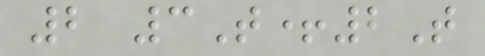2 3T+2T
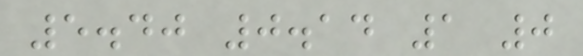5.40 0.14 1 0
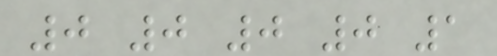0 0 0 0 1
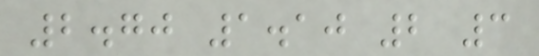2.70 1.10 2 3
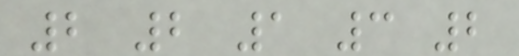2 2 1 3 2
